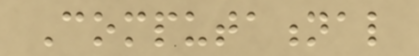Computational
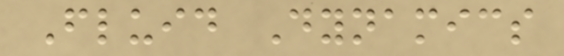Fluid Dynamics
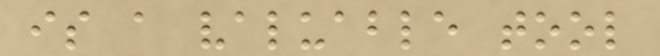is a valuable tool
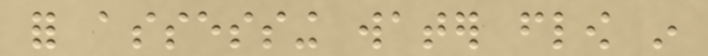for assessing water flow in
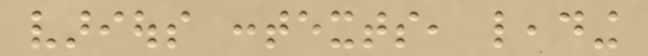various contexts, leading
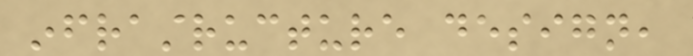infrastructure design,
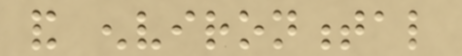and environmental
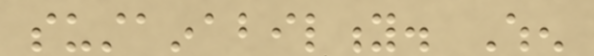sustainability. When
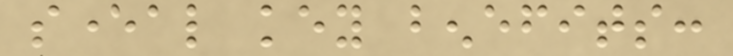several key benefits:
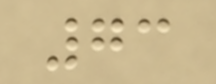73
